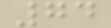74
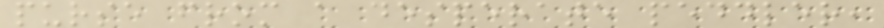purse from a desperate peddler,
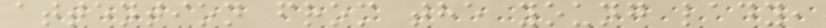attention from the young lady,
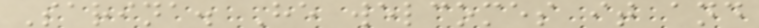Sarina. He welcomes it and
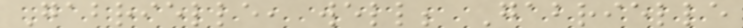Gabrielle, well; Gabrielle
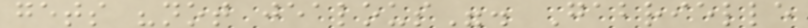gets "not jealous". Gabrielle
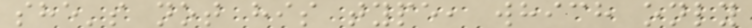she's not his type, which only
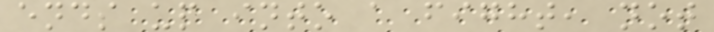ends up into a fight, not
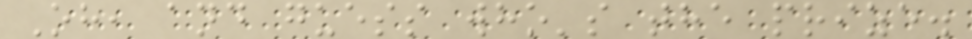Oh, and guess who's the prize.
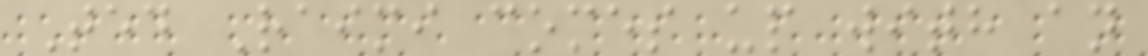Ted Raimi comes up with an
